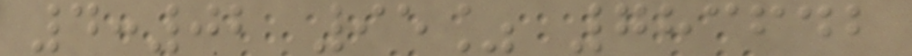4:02 95% 783642
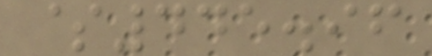$445.96
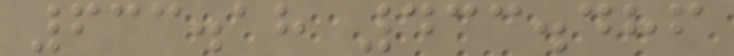633.18 433.486
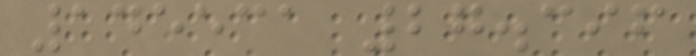145531 27.396
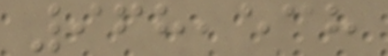968,538
